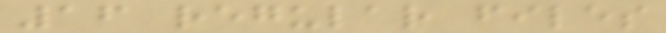16 regular files
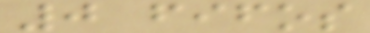0 fifos
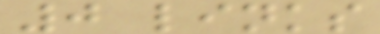0 links
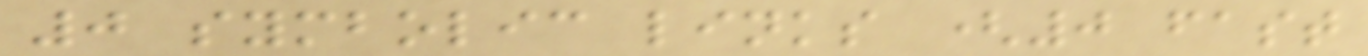0 symbolic links (0 fast
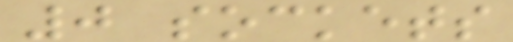0 sockets
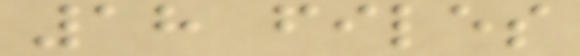18 files
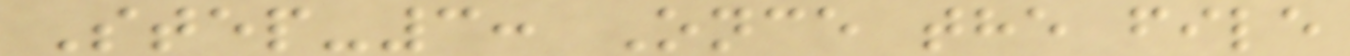Step-3: Once the file
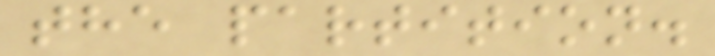the partition.
